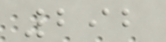292
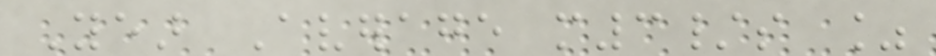Year Average m3/s %
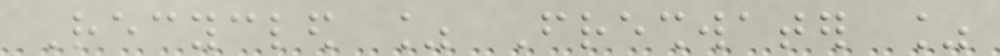Recycled % Freshwater %
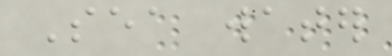Sea water
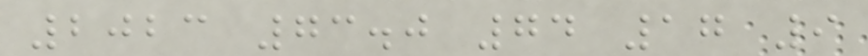2023 73.0 74 17 9
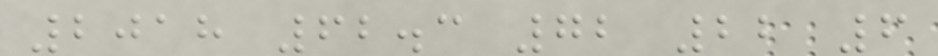2018 62.3 72 22 6
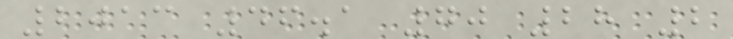2013 46.1 70 28 2
